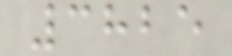3825
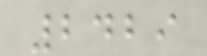2429
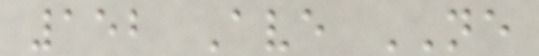152 Ave NE
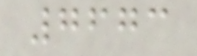7673
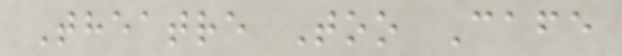Theatre Too Cafe
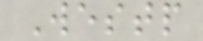Westp
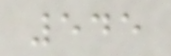545
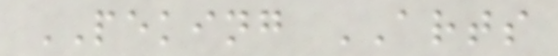PEKING ARTS
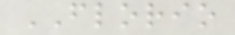FLORIO
